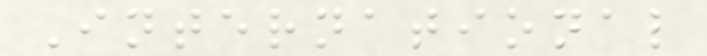International
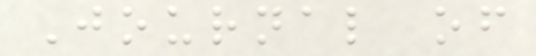Journal of
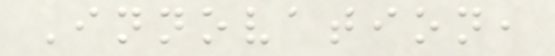Innovation,
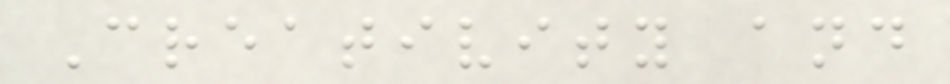Creativity and
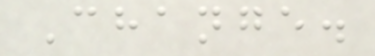Change.
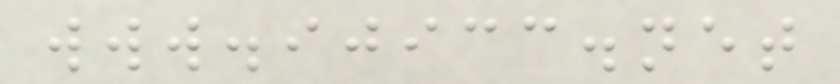www.ijicc.net
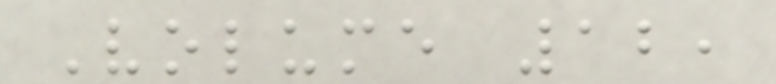Volume 12,
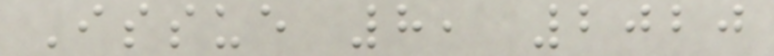Issue 8, 2020
